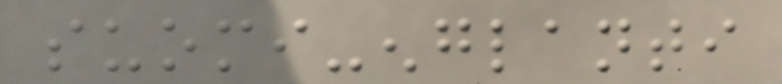suomi-englanti
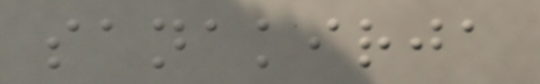sanakirja
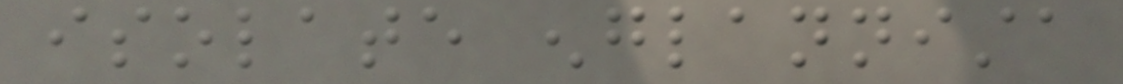isolate englannista
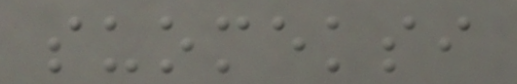suomeksi
